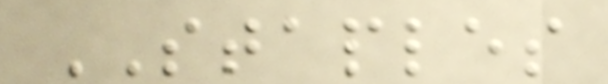STAPLES
